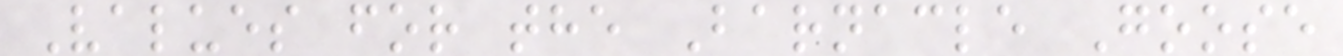Values for the Barnacle Goose
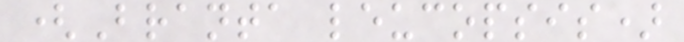(Branta leucopsis)
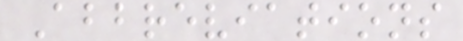Abbreviations
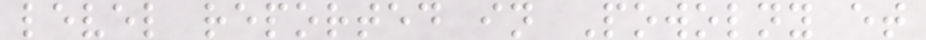level reported in Powolny et
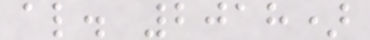al. 2018)
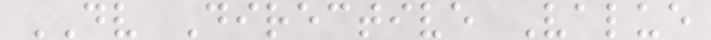DV Directive Value
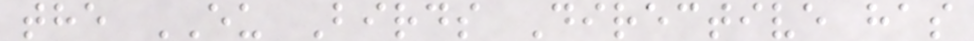the EU Birds Directive has
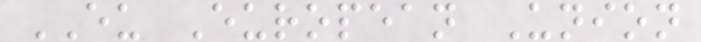EU European Union
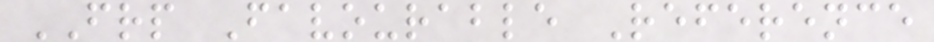FRP Favourable Reference
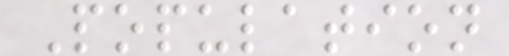Population
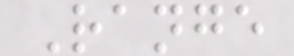Range
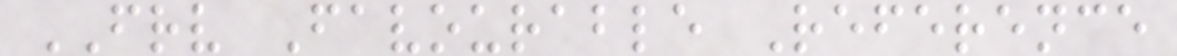FRV Favourable Reference
